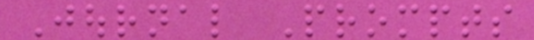Journal Prompts
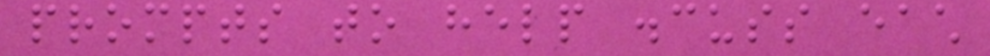prompts to help discuss each
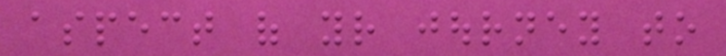aspect of your journey to
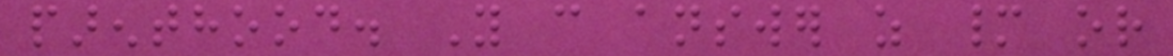parenthood. You can answer as many or
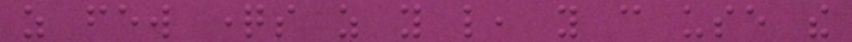as few questions as you like, you can use the
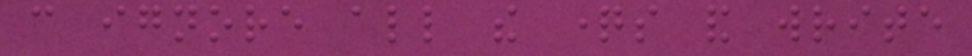can ignore all the questions and write
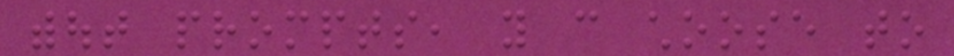without prompts, you can choose to
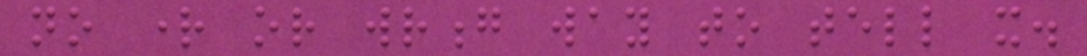no right or wrong way to tell it.
